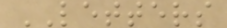LETTERS
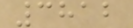3812
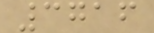3716
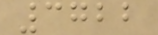3722
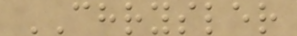CHRYSLER
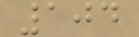104
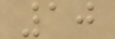10
